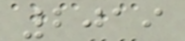2019
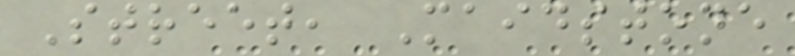Street, Maidstone
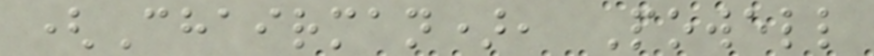(Chairman), Powell
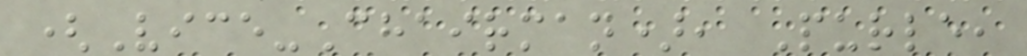(Vice-Chairman), Purle,
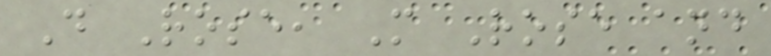D Rose, M Rose and
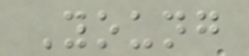Young
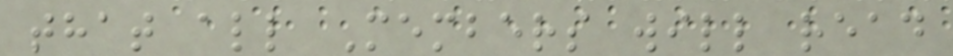that all Members will read
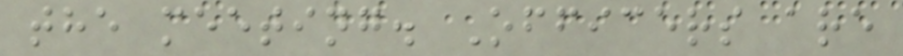the meeting. Officers are
